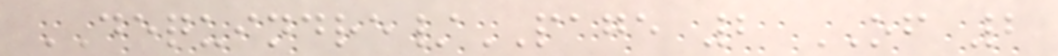DEQUINDRE/PAGE 2 OF 2
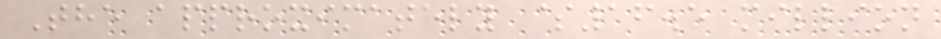The approximately $16.5 million
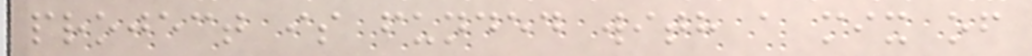project is funded with a mix of
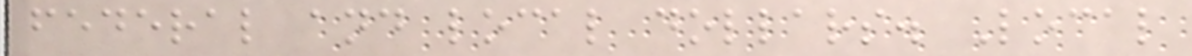federal and local dollars. Local
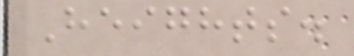Heights.
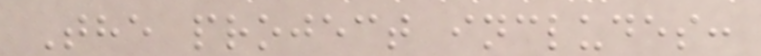The project includes:
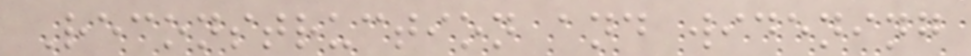Reconstruction and widening
